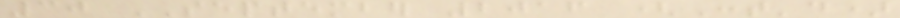30 SEPTEMBER 2016 (Cont'd)
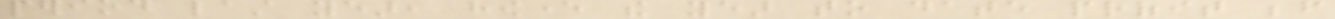period last year, however the year to date profit before
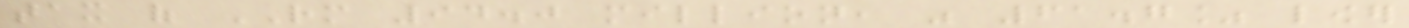tax of RM 94.0 million, was 61.7% lower
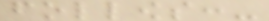follows:-
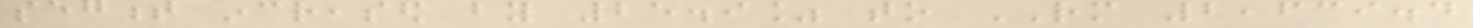segment increased by 25.9% to RM 2,639.4
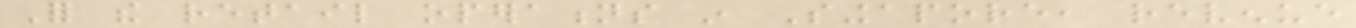For the retail operations in Singapore, revenue
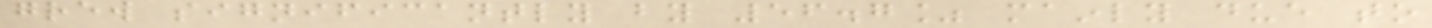grew significantly by 56.7% mainly due to
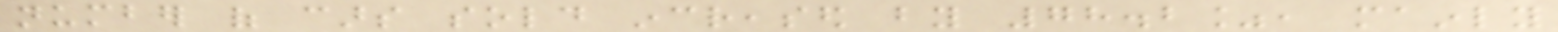number of cars sold increased by 78.2%, mainly
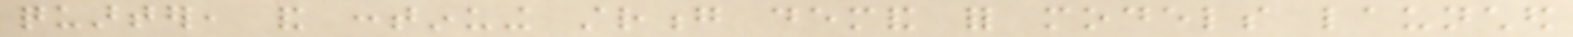quarter, and continuing strong demand for models launched
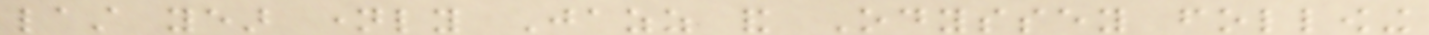last year namely Jazz and Odyssey following
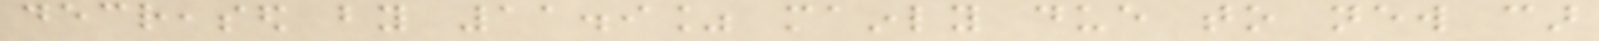decreased by 11.9% mainly due to new car
